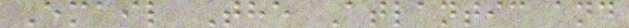Email The Atlantic and
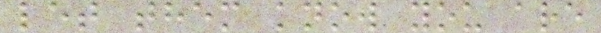let them know you are
